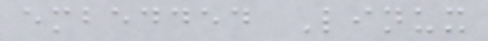embedded Linux
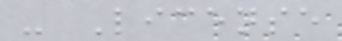- License
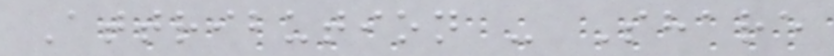Attribution - Share
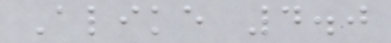Alike 4.0
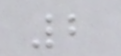2
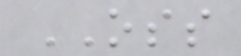OSS
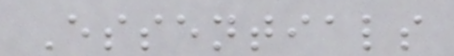Essentials
